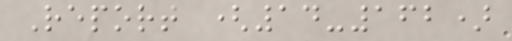Report (14-162)
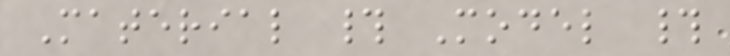Material # Model #
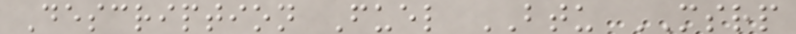Description Fuel BTU MSRP
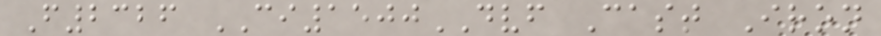F2326 CI1500DVF Cast Iron
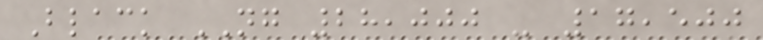Black NG 28,000 - 17,500
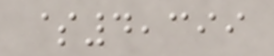$4,399
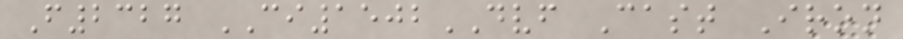F2327 CI1502DVF Cast Iron
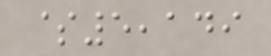$5,149
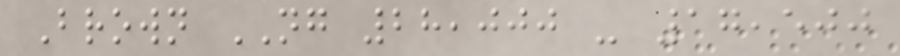Brown NG 28,000 - 17,500
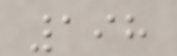198
